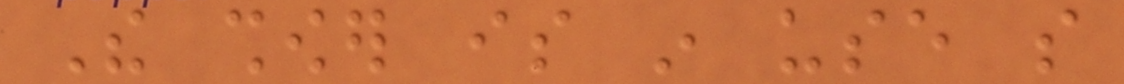The shower is in use so
